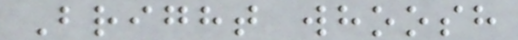Bright whoosh
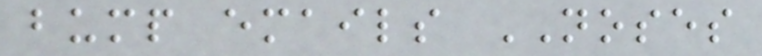bump emails NOSES
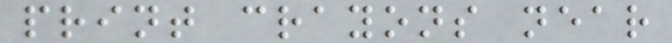print crayons near
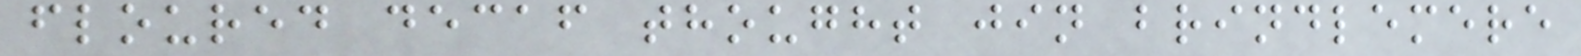floured decaf thought jin brindlemere
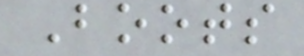Boots
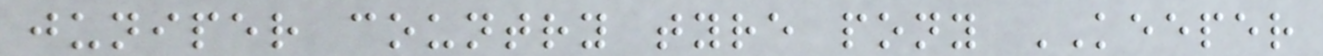juniper country tyre pony KEEPER
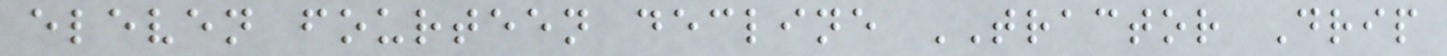eleven fourteen decline TRACTOR Drip
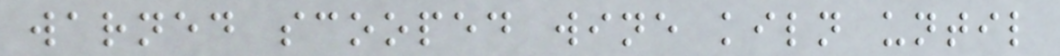warned scooped wine kiln until
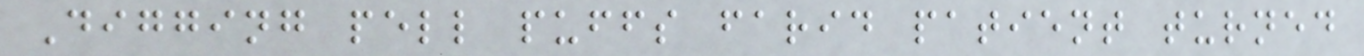Digging pell puffs farid patient turned
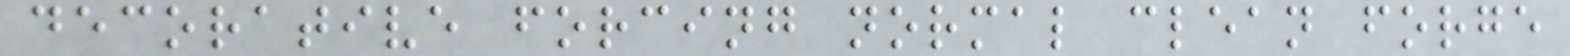decorative forcing normal clean forge
